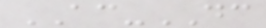AC-DC
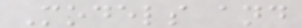Models and
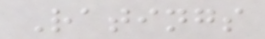Ratings
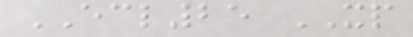ECL25 XP
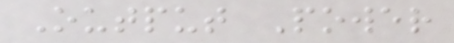Output Power
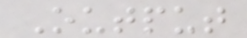Output
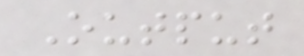Output
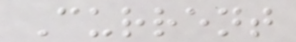Current
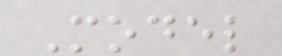Model
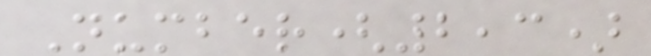Number(2,3)
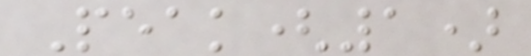Peak(1)
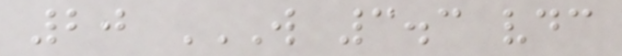20 W 3.3 VDC
